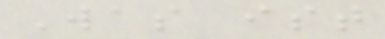Was ist
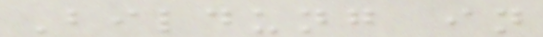Bildung in
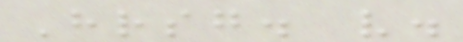Hrsg. v.
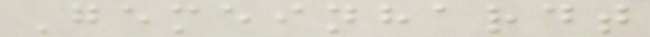Gemeinhardt
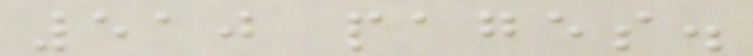510 pages.
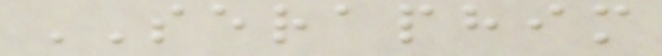SERAPHIM
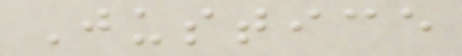Justice
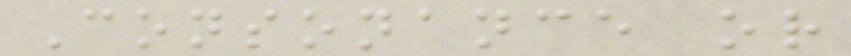Consonance or
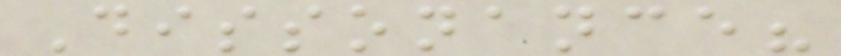Dissonance?
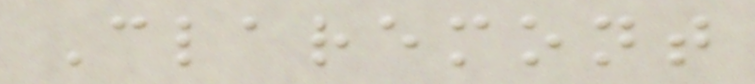Claremont
